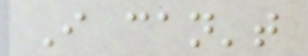I can't
